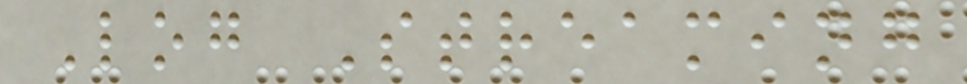Log Streaming
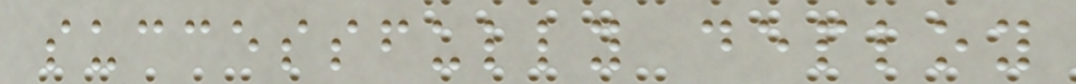successfully deploy
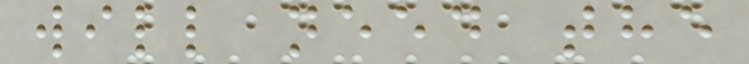will need the
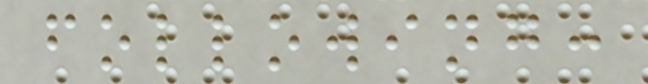following:
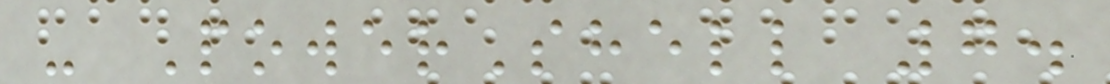- PowerShell 7.
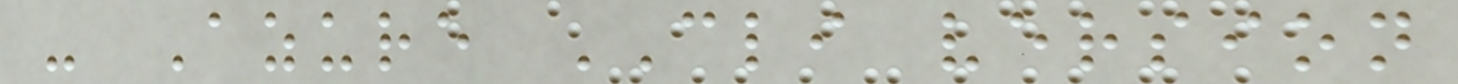- Azure CLI version
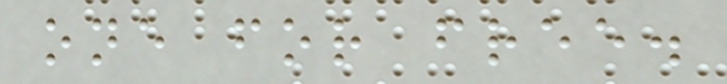one for free.
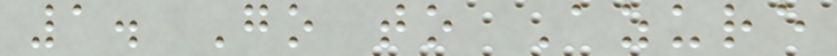1. Go to Azure
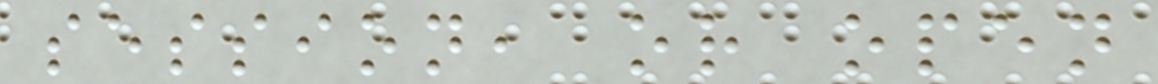session, or open
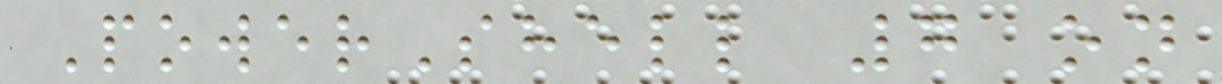PowerShell 7 on
